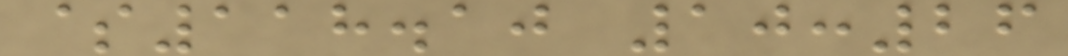$118.10 10:26
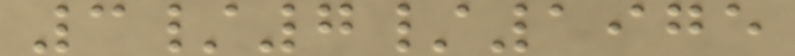3/7/1975
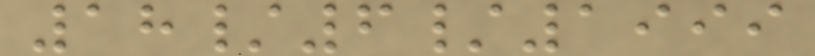18/6/1999
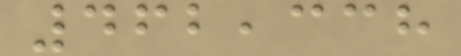462,338
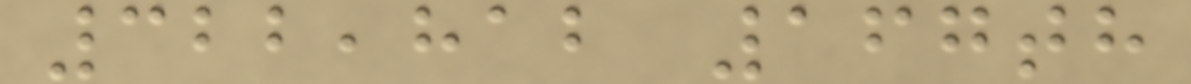322,812 167th
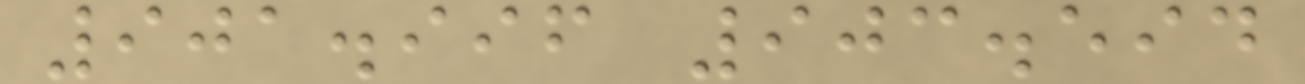901.996 903.594
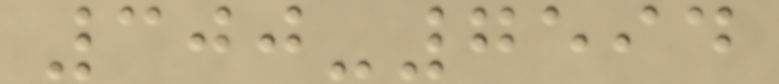300-7594
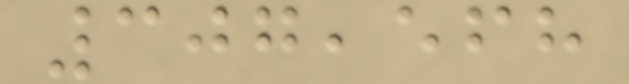307,568
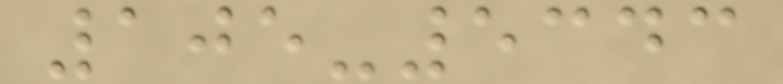105-5343
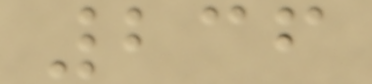236
